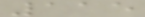115
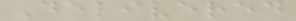Delivered
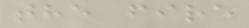the fire
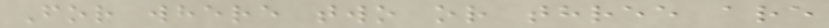For where two or three are
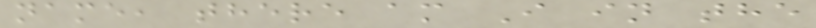name, there am I in the
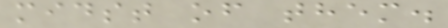midst of them.
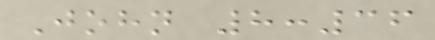John 8:36
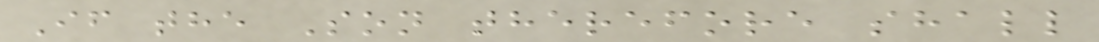If the Son therefore shall
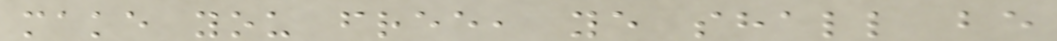make you free, ye shall be
